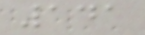141
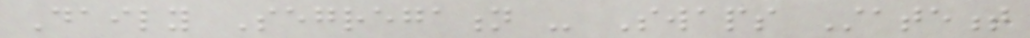Daily Segregation - Swaps Statement
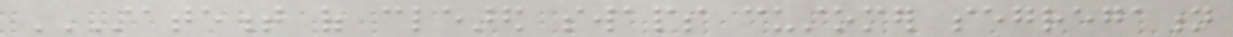STATEMENT OF CLEARED SWAPS CUSTOMER SEGREGATION
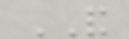AND
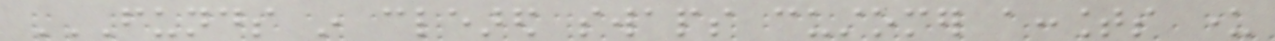FUNDS IN CLEARED SWAPS CUSTOMER ACCOUNTS UNDER
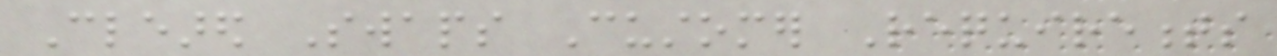Cleared Swaps Customer Requirements
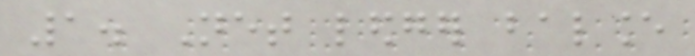1. Net ledger balance
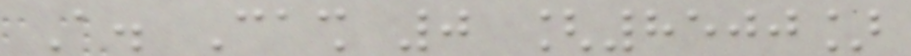A. Cash 0 [8500]
